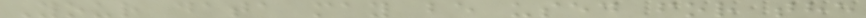Your data may be used for the
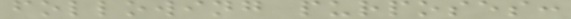following purposes:
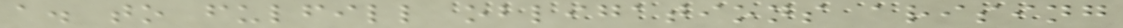a. to fulfill obligations arising
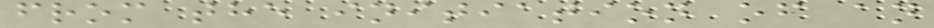from the initiation of an
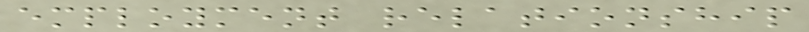employment relationship
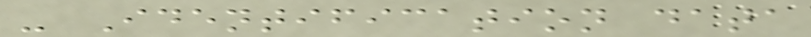- Identification data
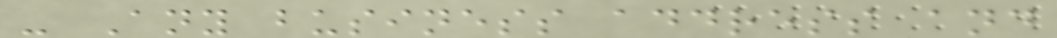- Any business address and
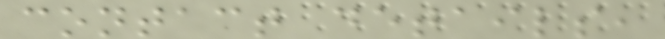contact details,
